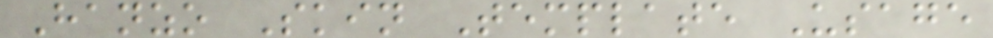Hanzo Skin Template Usage
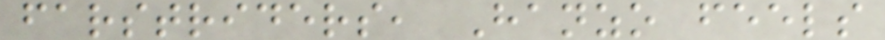farstriders, Hanzo feels
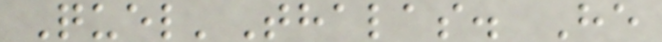Quel'Thalas. He
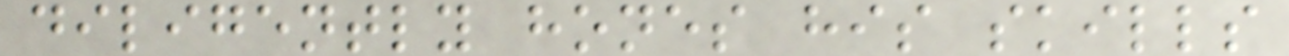diligently hones his skills
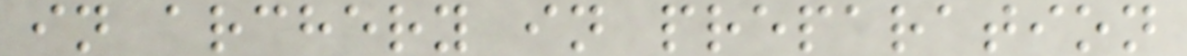in archery in preparation
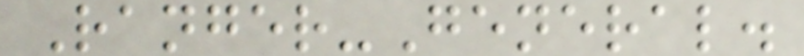Ranger-General.
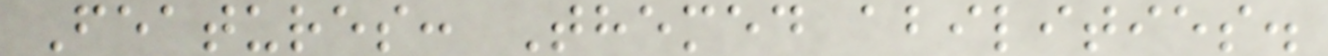Features: Themed abilities.
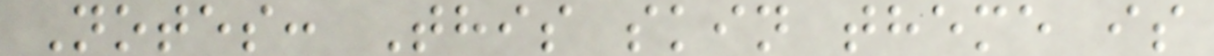Notes: This skin theme is
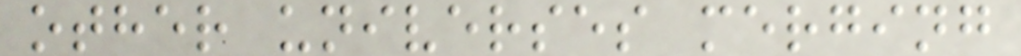other universes merging
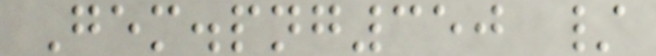Gem.png350 /
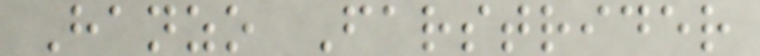Hanzo Farstrider
